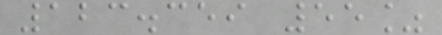123.359 55%
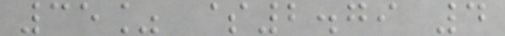35% $2.79 4
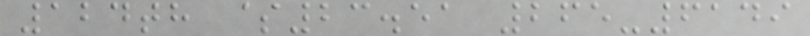124th $23.51 265-6149
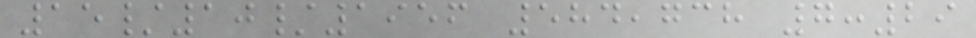15/10/1956 584,738 7:29
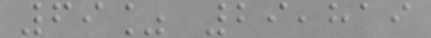69% 29,819
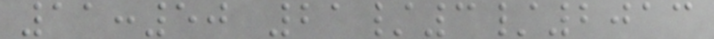11:50 21/3/2013
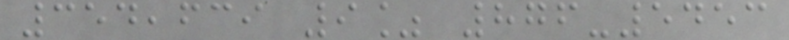354,639 9% 876-5453
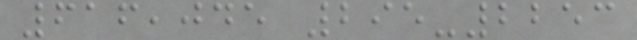616,045 295-2253
